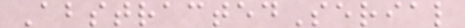AbstractedSerial
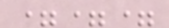===
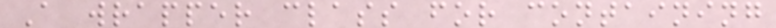A wrapper class for containing
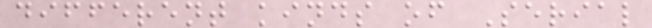different kinds of Serial
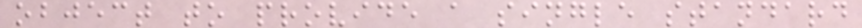object to provide a single standard
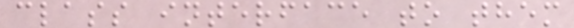class interface to them
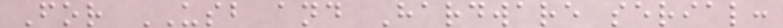For USB and Hardware serial:
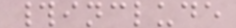#include
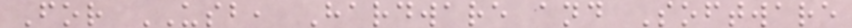For USB, Hardware and Software
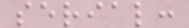serial:
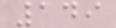149
